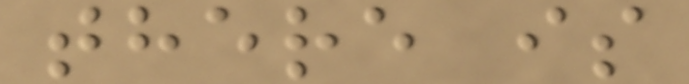there is
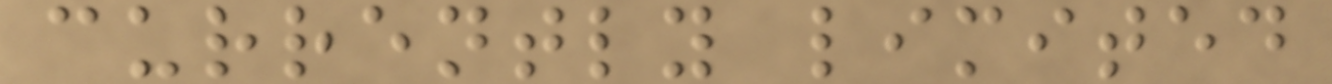currently limited
